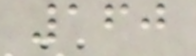160
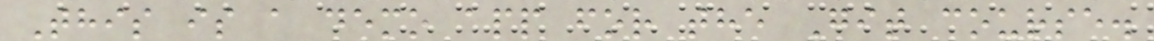This is a demo app for the Git course.
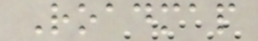Roadmap
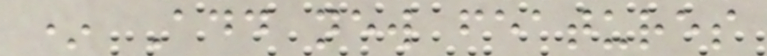* Add new features
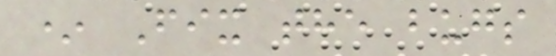* Fix the bugs
